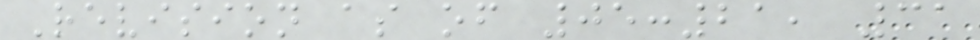Revision as of 05:21, 31
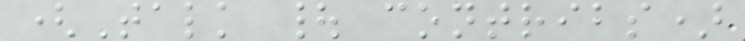(Talk | contribs)
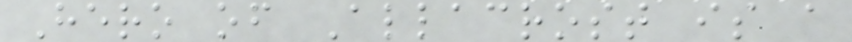Hero of Allacrost is a
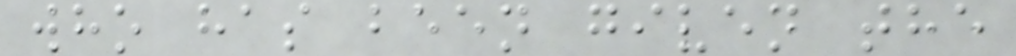who has been given the
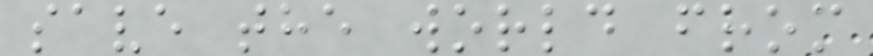save the world from
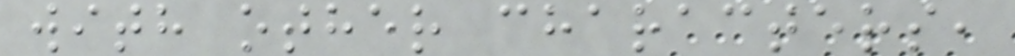with other characters,
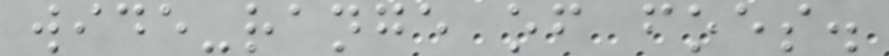wide-range of foes.
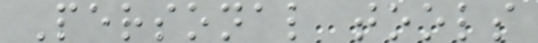Personal tools
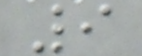9
